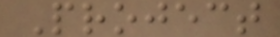Project
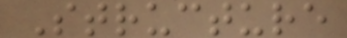Structure
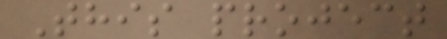This project
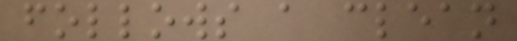follows a clean
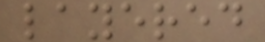layered
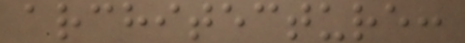architecture:
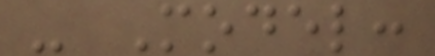- Model:
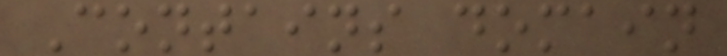Contains domain
